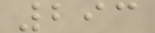293
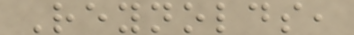Reynolds,
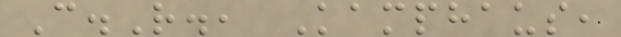C.R., Kamphaus,
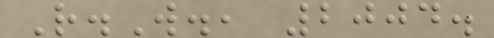R.W., 2004.
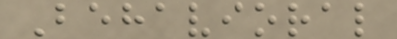Behavioral
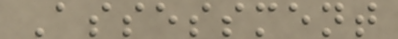Assessment
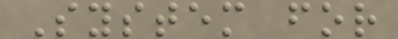System for
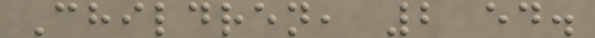Children, 2 ed.
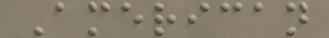American
